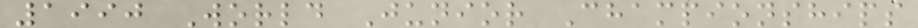1990 World Junior Championships
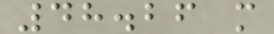48.26 m
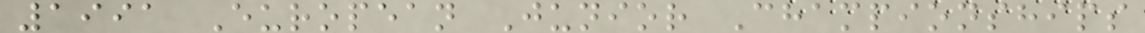1991 European Junior Championships
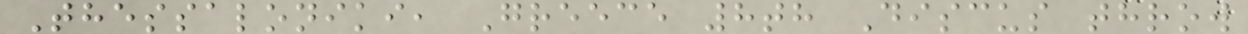Thessaloniki, Greece 8th Discus throw
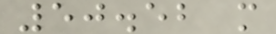50.52 m
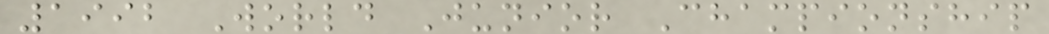1992 World Junior Championship
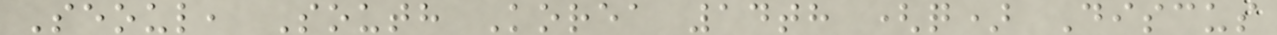Seoul, South Korea 14th (q) Discus
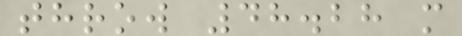throw 48.28 m
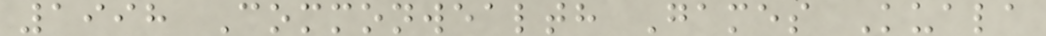1998 Commonwealth Games Kuala
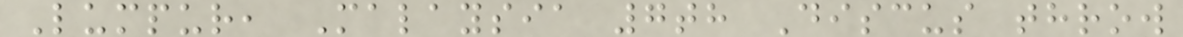Lumpur, Malaysia 7th Discus throw
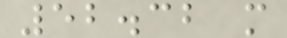52.32 m
